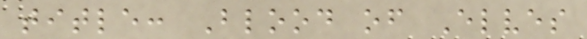title: Blood of Elves
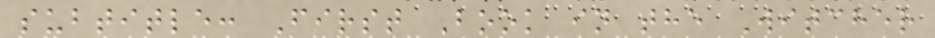subtitle: First Book in the Witcher
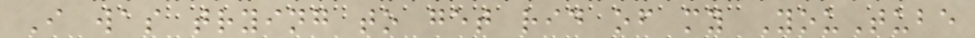I was trying to get rid of my YouTube
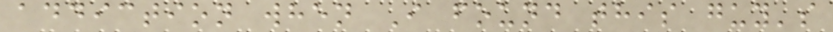addiction when I found this guy's
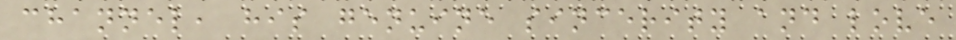channel, his genuine sincerity and love
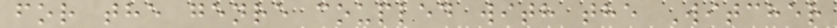for the genre coupled with the Witcher
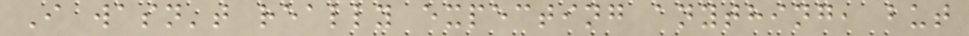I wasn't really expecting anything, but
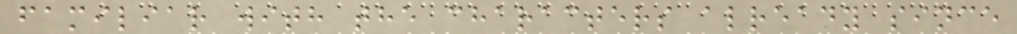familiar with the characters already since
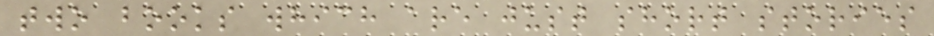two books which are just short stories
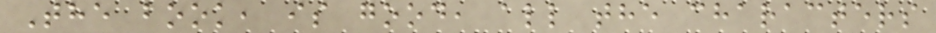The book, is good, all the characters
